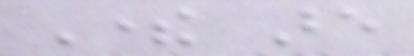There are
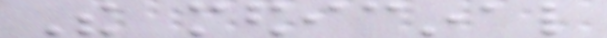The medicinal
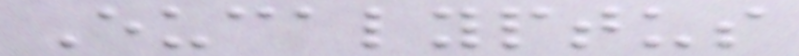Eucalyptus
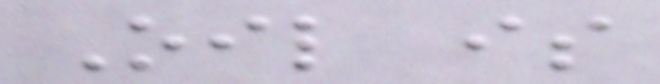Oil is
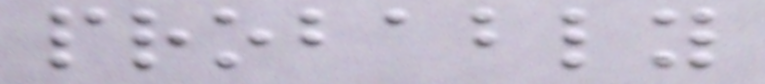probably
